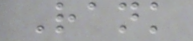Rank
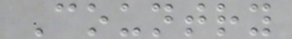Country
